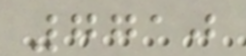7710
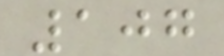107
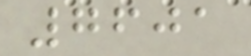7601
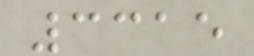3315
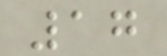17
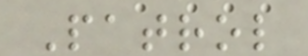Patrol
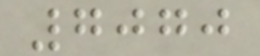7070
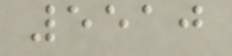5510
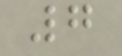7
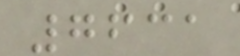7631
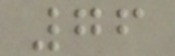76
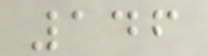146
